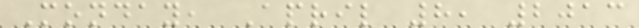Monday, April 8, 2013
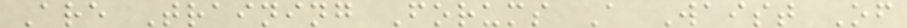Are Training Forums A Waist Of
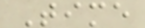Time
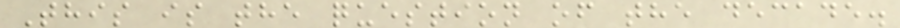This is the question of the decade.
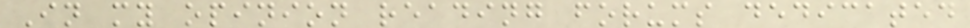In my opinion reading forums dedicated
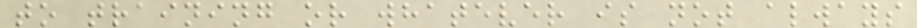to training or whatever is not always
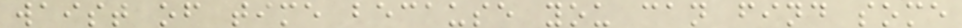waist of time because you can find some
